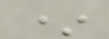*
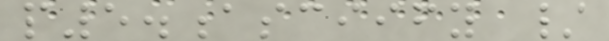p5.asciify /
